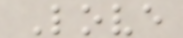Love
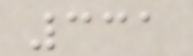331
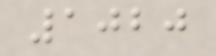1020
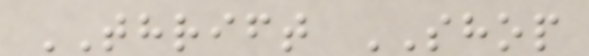THRIFT SHOP
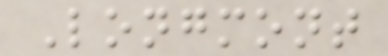Longmont
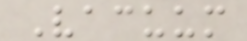Vacuum
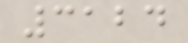3124
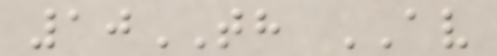10TH AV
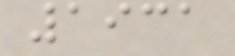1931
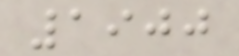1900
